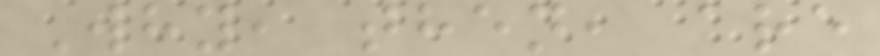Why, then, are
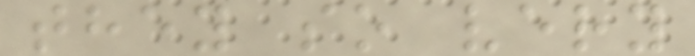they so very
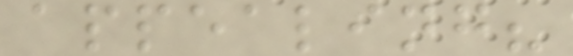appealing?
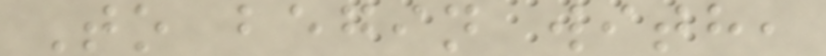To begin with,
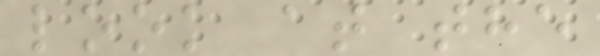look at the
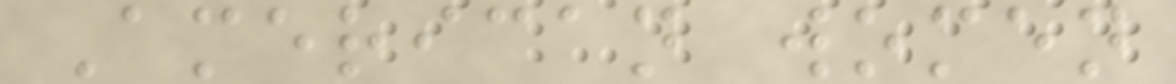American women
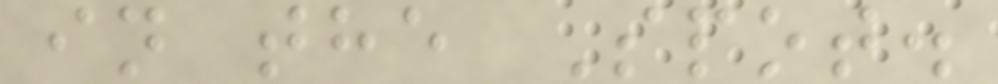in the Spot.
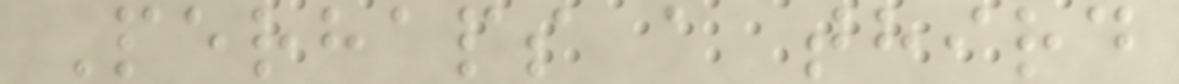Perhaps a third
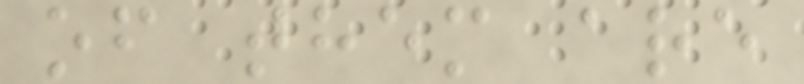of them are
